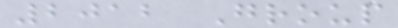2012 Group
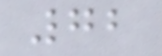72
